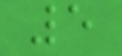5
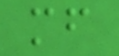mf
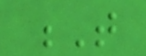T
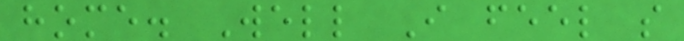home. Well I feel so
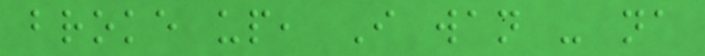broke up, I wan - na
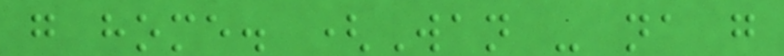go home. (Wan - na go
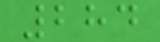284
